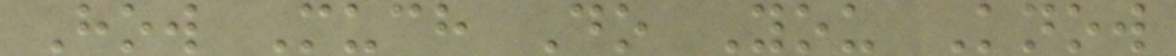How Much Do You Know
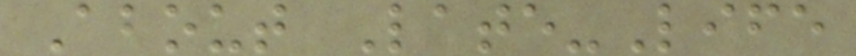About Late-Life
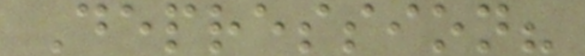Depression?
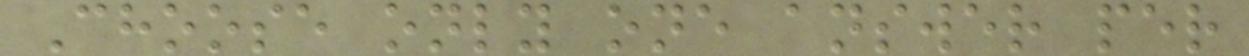Choose only one answer per
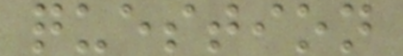question
